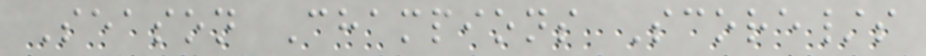Season Champions Score/s
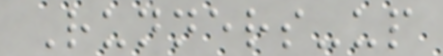Runners-up
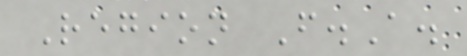Region F.A.
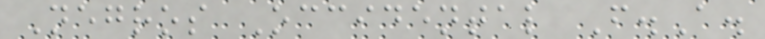Negros Occidental F.A.
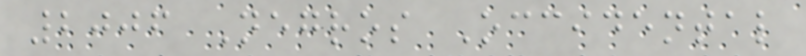2006 Negros Occidental
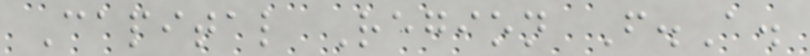Capital Region F.A.
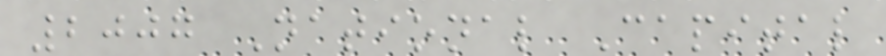2007 National Capital
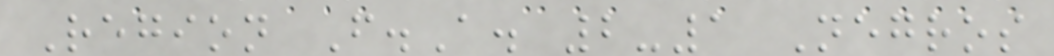Region F.A. 2-1 Negros
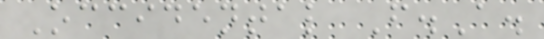Occidental F.A.
